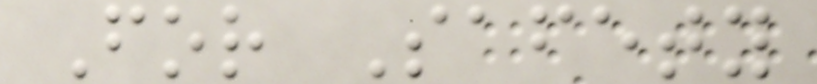For Safety
